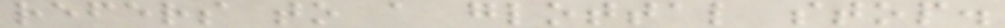refers to a glottal stop.
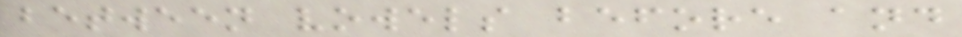between vowels before and
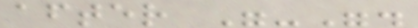after "-".
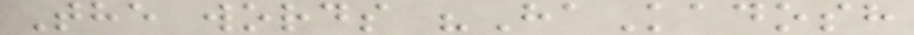The words "HaKadosh
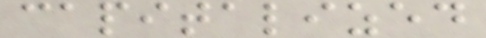capitalized
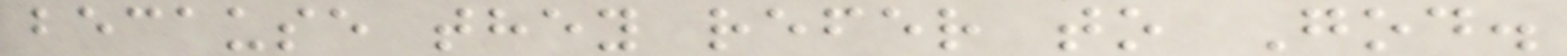because they refer to God.
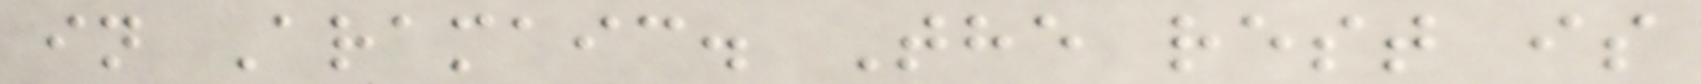in Aramaic. The rest is
